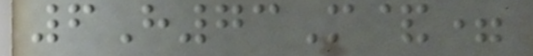6H73M&=
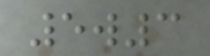5w3
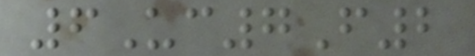6Uc7F2
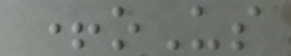+oUs
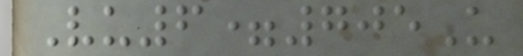Vu6=705U
